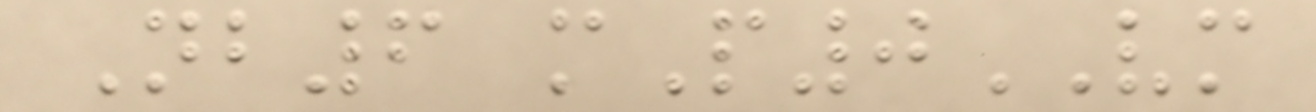Nb6 mP0VM
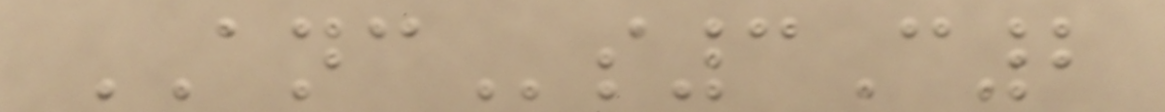ANCs3C2
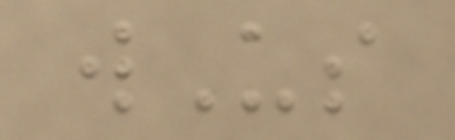wUs
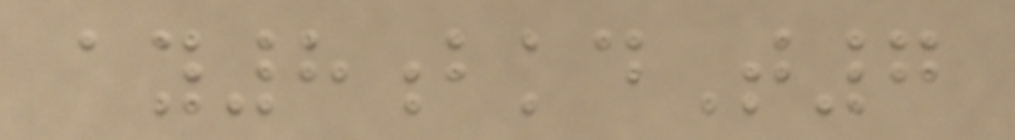ay8bkdT7
